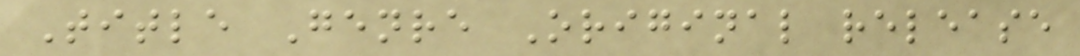Title Genre Original release
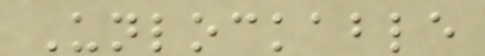Unlockable
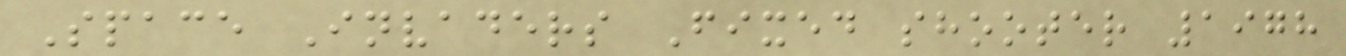Space Invaders Fixed shooter 1978
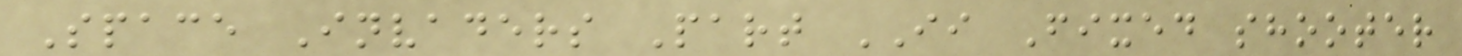Space Invaders Part II Fixed shooter
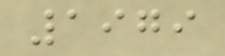1979
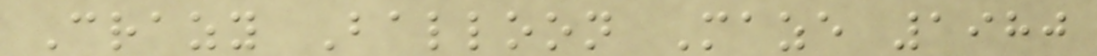Crazy Balloon Maze 1980
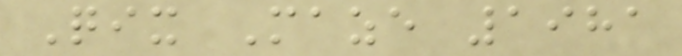Qix Maze 1981
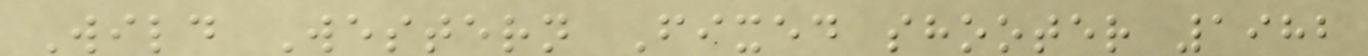Wild Western Fixed shooter 1982
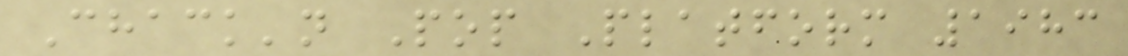Chack'n Pop Platform 1983
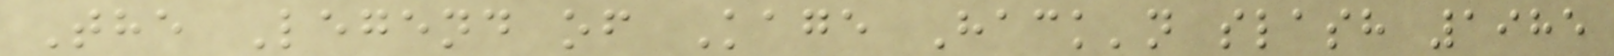The Legend of Kage Hack'n slash 1985
